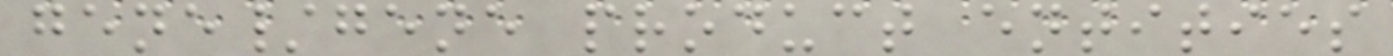gene/gene product entities
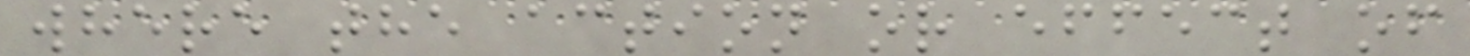where the action or effect of
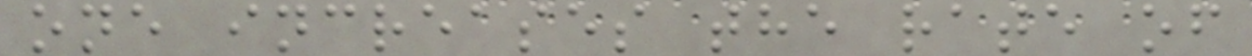one increases the rate of
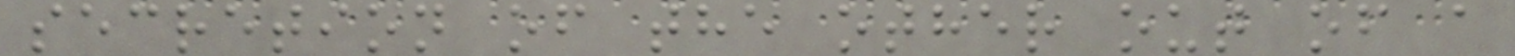secretion of the other out of a
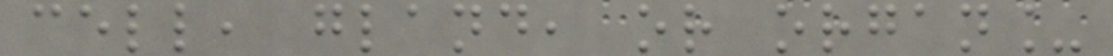cell, gland, or organ_
